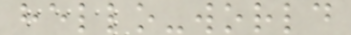hello-world
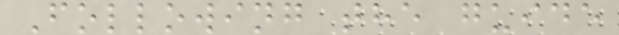Following the guide
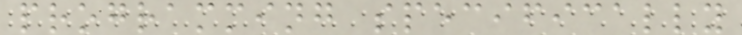programming specifically
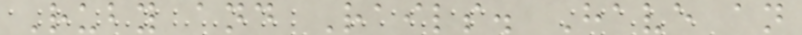Ruby and Rails. Have an
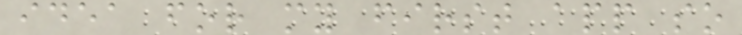idea for my first app so
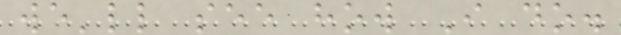we'll see how I do.
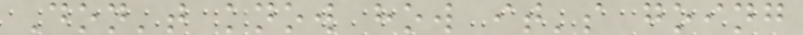Don't know how it's going
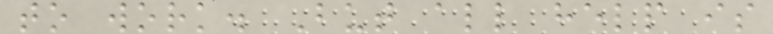to work. But all help is
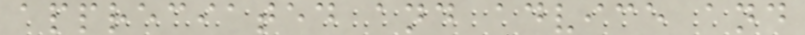appreciated and advice and
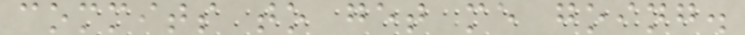commits to get me going.
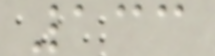133
